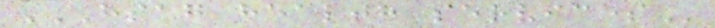HSAG HEALTH SERVICES
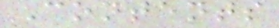Contents
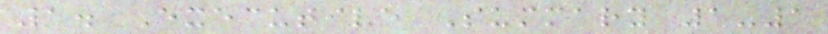1. Executive Summary 1-1
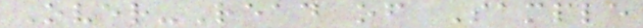Over-Read of Sample
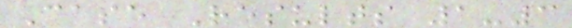Case Results 1-3
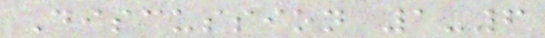Discussion 1-6
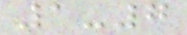1-7
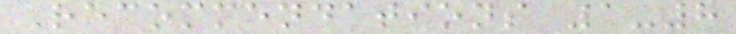Recommendations 1-8
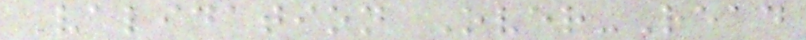Validation Over-Read
